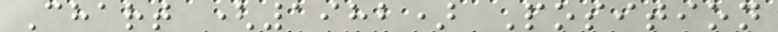Chart (1982) Position
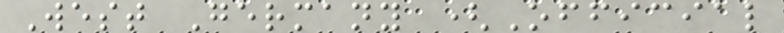West Germany (Official
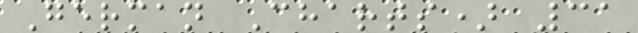German Charts) 31
